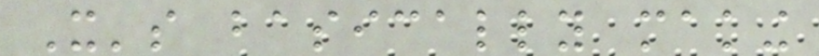It's basically making
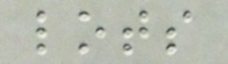lots
